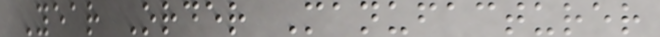Year Order Manufacturer
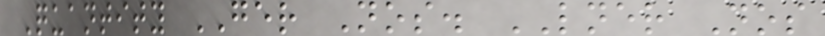Quantity GER Nos. LNER Nos
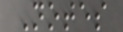Notes
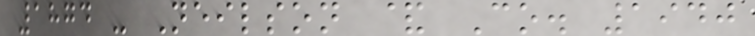1874 - Neilson & Co. 1940
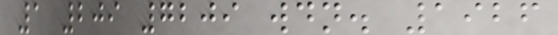1 209 7209 wdn. 1926
